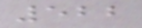522
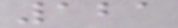121
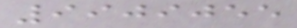9909055
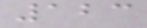123
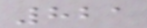821
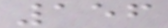156
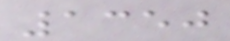1350
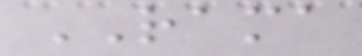RAMA
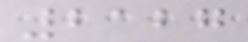2127
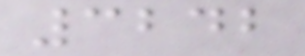3242
